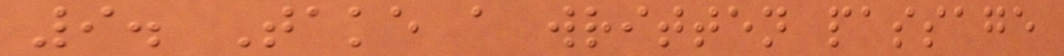9. Take a written passage
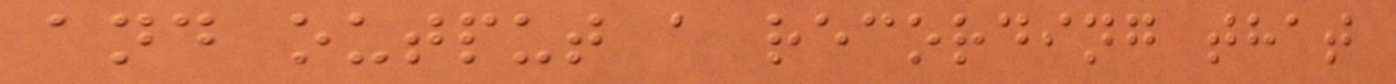and output a recording that
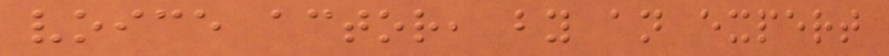voice actor, by an expert
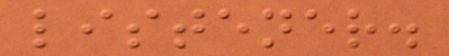listener.
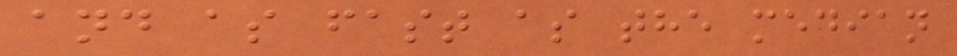and as fast as the median
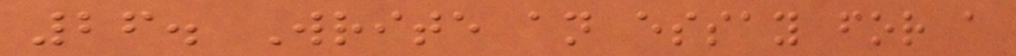26. Write an essay for a
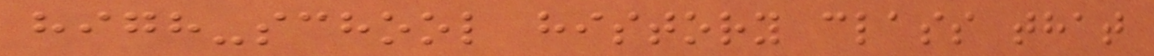high-school history class that
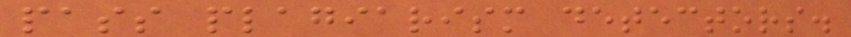pass plagiarism detectors.
